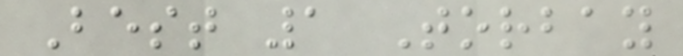Best 1 Torbay
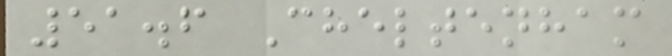51.6 Cheltenham
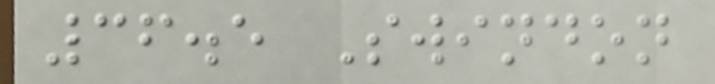36.5 Swindon
